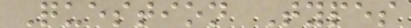Question Types
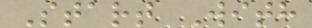Start With
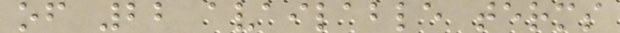of 22 available terms
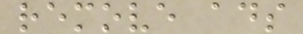remove ads
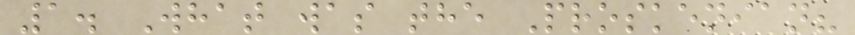1. What was the Proskenian?
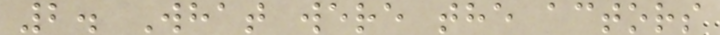2. What were the actors
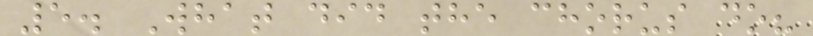5. What did the chorus do?
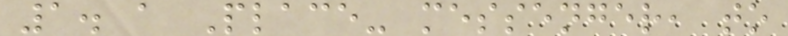1. a Place- messenger, to
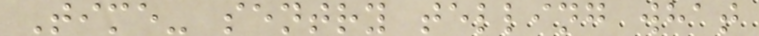Time- sentry telling what
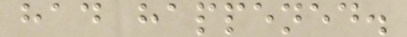had happened.
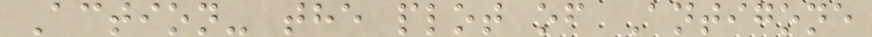Action- the plot of Antigone
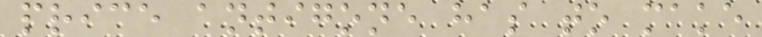price antigone has to make
